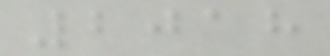2018
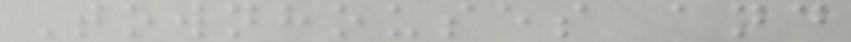Townhouses and
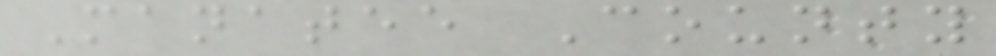Manatee County
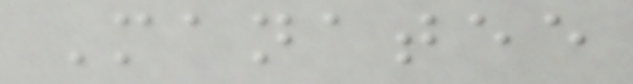Manatee
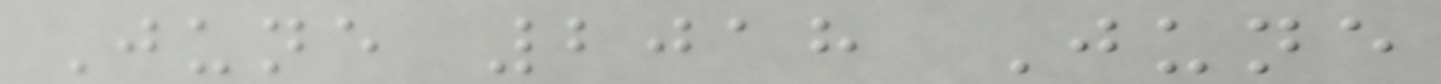June 2018 June
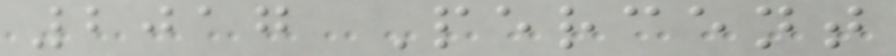2017 Percent
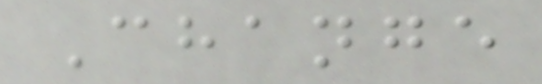Change
